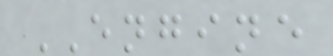ENGINE
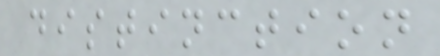distinction
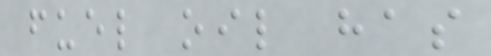fuel oil has
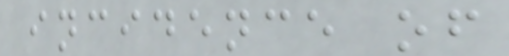incidence of
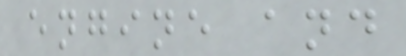engine and
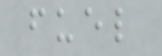fuel
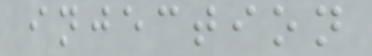injection
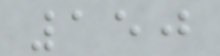150
